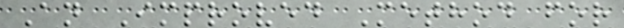An Improved Method for
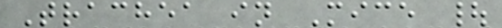Trachea in Mice |
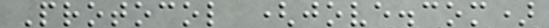Protocol (jove.com)
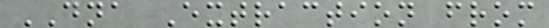DNA Extraction from
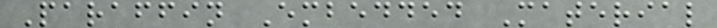Paraffin Embedded Material
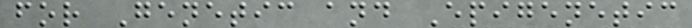for Genetic and Epigenetic
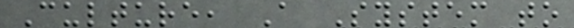Culture, A System to
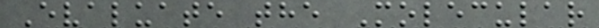Evaluate the Molecular
